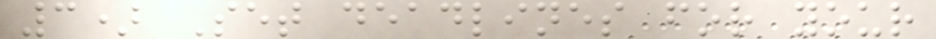3) Set deadlines for your
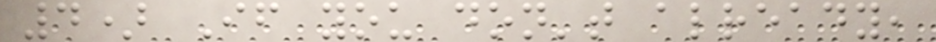4) If you don't already,
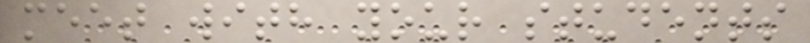meet with your students
